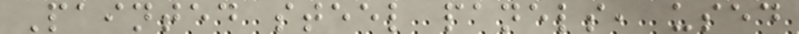Painted steel panels, used
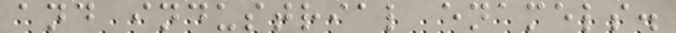and industrial enamels.
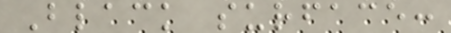Black surface:
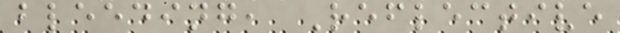bleeding, Reflective
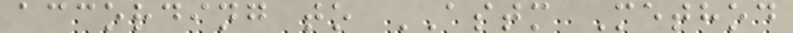according to ASTM Method
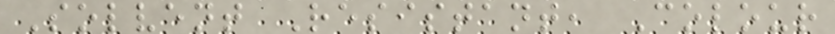Solvent Resistant, Colour
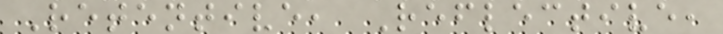Retentive, Reflective,
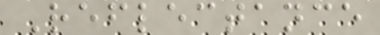Reflectance
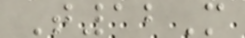T12M
